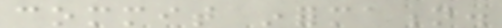commit information.
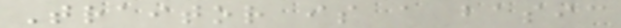Traitor is a basic
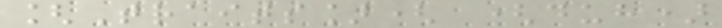[Traits]( (duh)
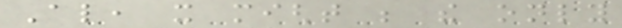Also, it might be the only
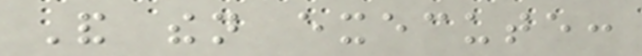And then execute:
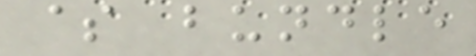$ bundle
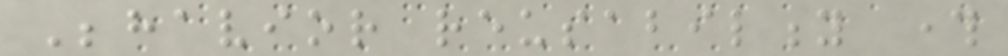Behavior reusability through
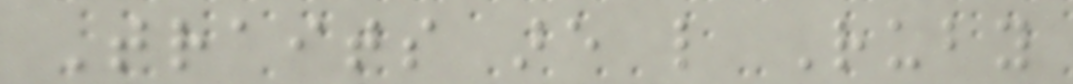Traits are like Ruby
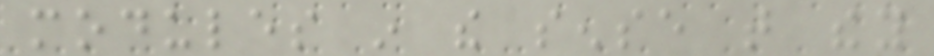modules in the sense that they
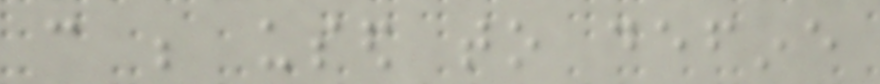can be used to define
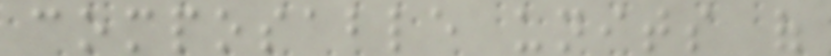composable units of
